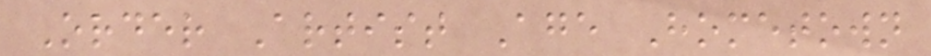Order Artist Age Hometown
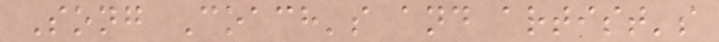Song Coach's and artist's
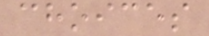choices
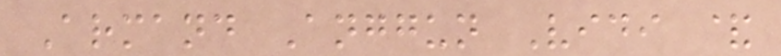Armand Anggun Vidi &
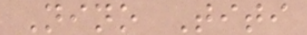Nino Titi
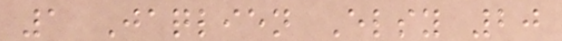1 Jaqlien Elsy 20
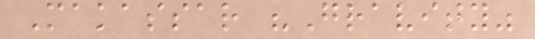Makassar "Gravity"
